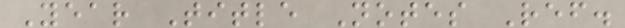Year Title Notes Ref.
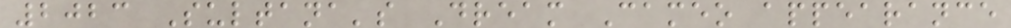2023 Sultana's Dream Cameo appearance
